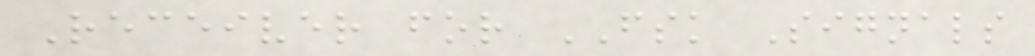Receiver for FSK Signals
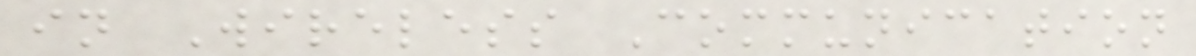in Wireless Communication
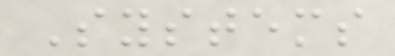Systems
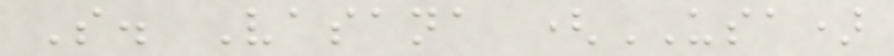S. Vasana (USA)
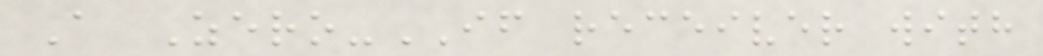A Zero-IF receiver with
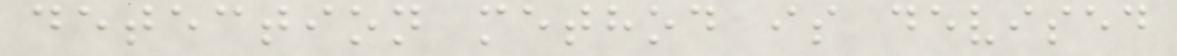detection method is devised
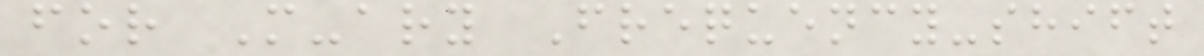for M-ary Frequency-shift
